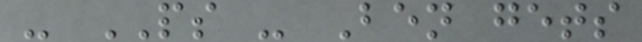- PS - Ben gets
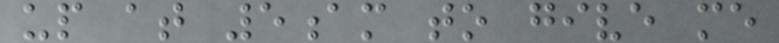up at 5am to give me
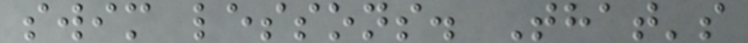swim lessons. That's
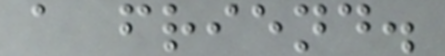a friend.
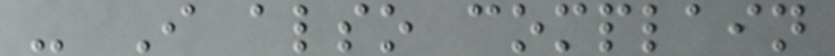- I also complain
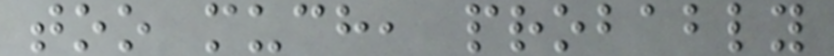too much, probably
